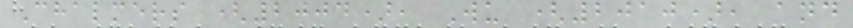Chalmers (2004), Wu (2010), and
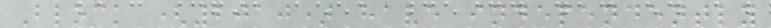Block (2010) have independently
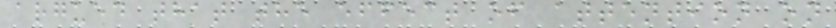argued that the effect of attention on
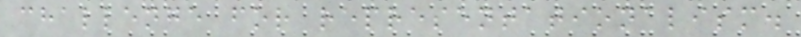challenge for representationalism.
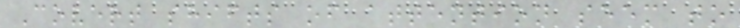Covert shifts of attention seem to
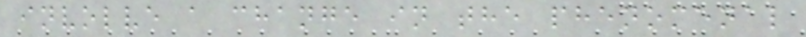involve a change in the phenomenal
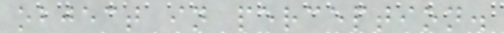object in perception.
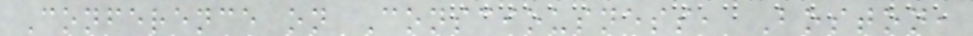Conference on Consciousness, Boston,
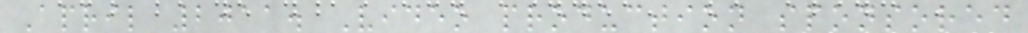April 2011. Video production sponsored
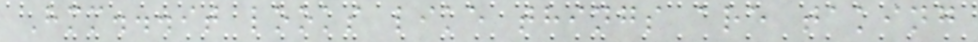Hmm...it looks like things are taking
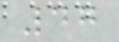47
